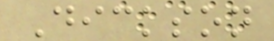Dickson
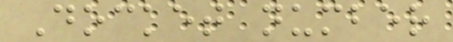Docket number
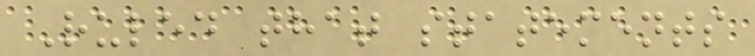Ruled that statements
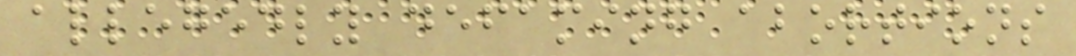allegedly defaming abortions
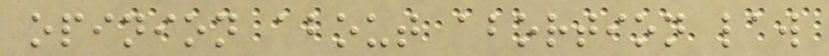opinion about abortion law
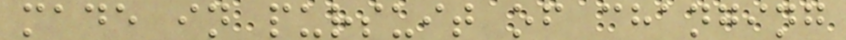made in pursuit of changing
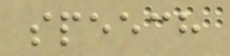speech
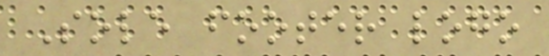Sole footer logo
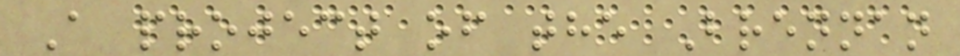A project of the Brennan
